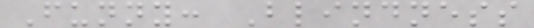Funny: Blindness
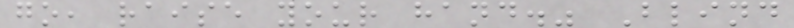go, raise your hand." Blind
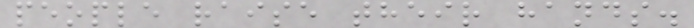people raise their hands.
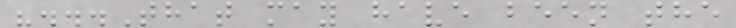"...That may have been the
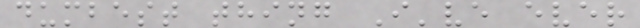dumbest thing I've ever
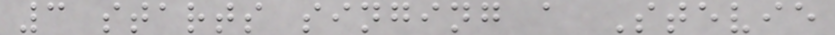3 starts singing a Stevie
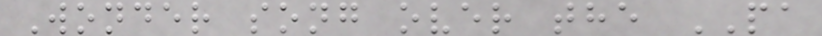Wonder song over the PA
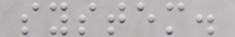system.
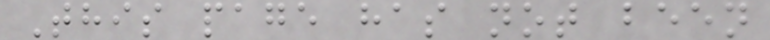This page has not been
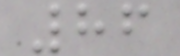86
